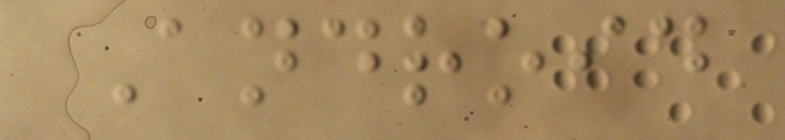Android
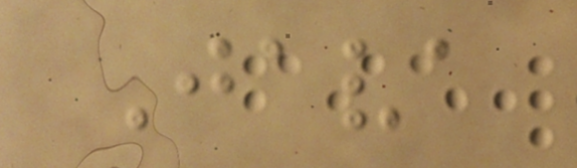Java
